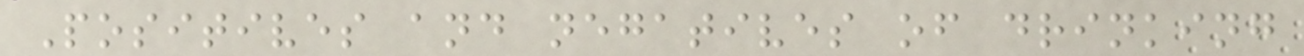Positives and negatives of drinking
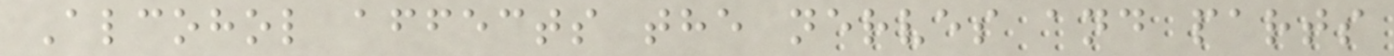Alcohol affects the nerves and parts
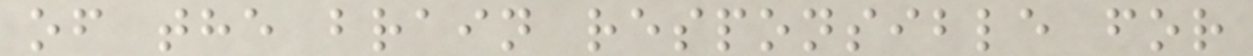of the brain responsible for
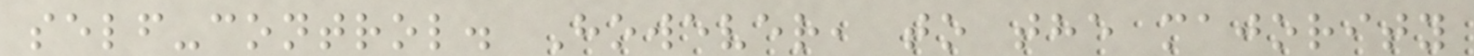self-control. However, to the majority
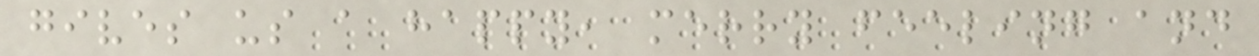gives us a happy, merry feeling and
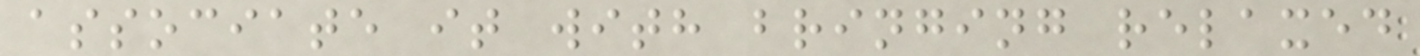associate it with bringing relaxed
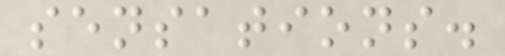sensations.
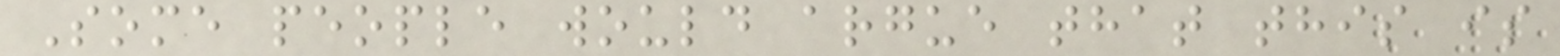Some people would argue that this is
